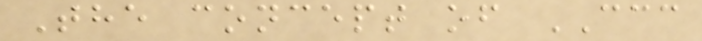The concept of CCC
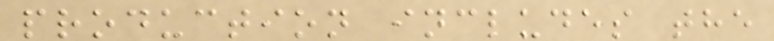production includes the
